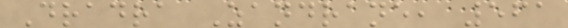Dradra Zandrane, 561
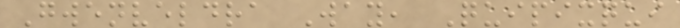Gwenveldra Way, Quipixqui
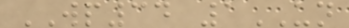WP34 1UN
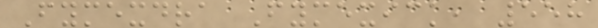Fymexdra Fymexick, 558
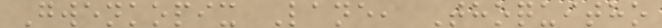Gwenkopix Lane, Thoquitho
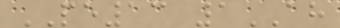PE13 1AH
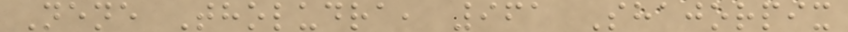Nene Tholudra, 961 Shajorpix
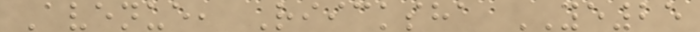Avenue, Riicksha YE25
